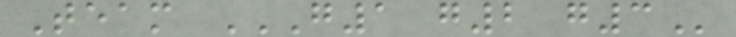Team G1 G2 G3
